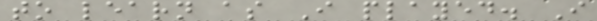to learn as I played. I
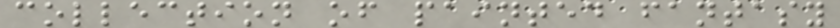collection of painted fantasy
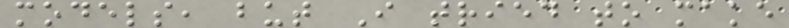models, but I tried to make
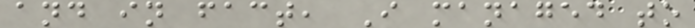and in fact, I managed to
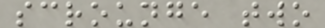scrounge two
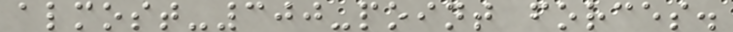almost-300-point forces.
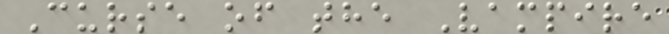Curse of the Vampire
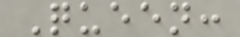Queen:
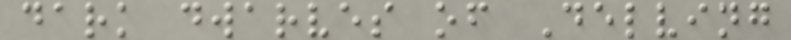dark dwarves of Delving
